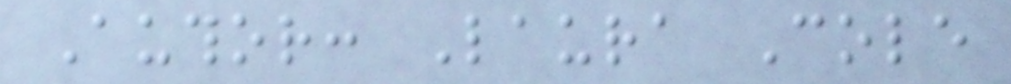Author: Laura Cole
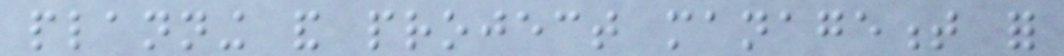planning and project management for
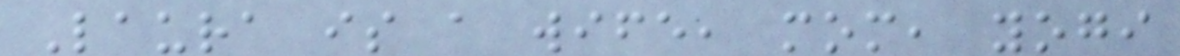Laura is a wife, mom, yogi
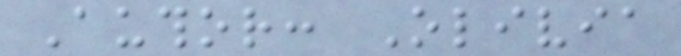Author: Olivia
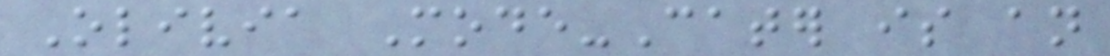Olivia Mode-Cater is an
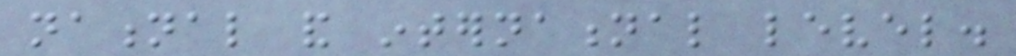national and international level.
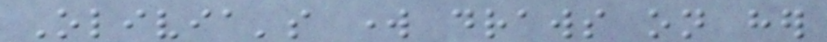Olivia's work draws on her
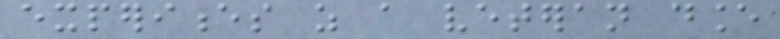experiences as a veteran dance
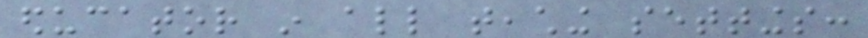educator in all teaching settings:
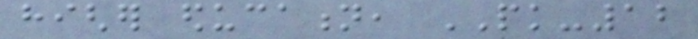higher education, PK-12
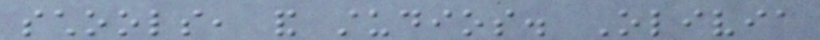schools, and studios. Olivia
